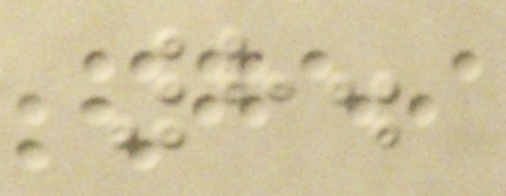8.
